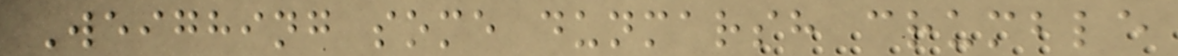Weighing some dunmarsh crumble
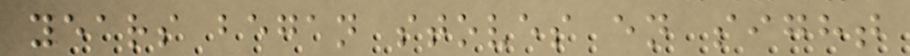years began stoves en sight
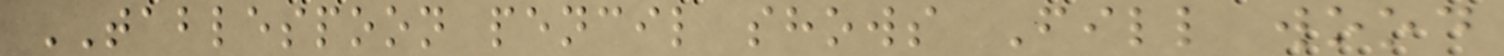TABLESPOON pencil shows Fill wood
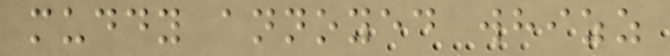muddy annoyed whizz
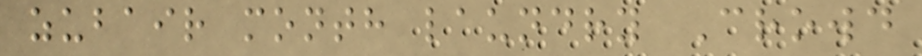zubair month laundry Crowd
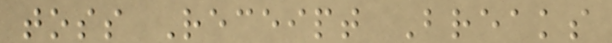toss Receipt Breaks
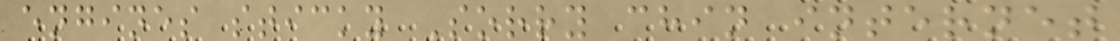engines sticky Sorry chin internet
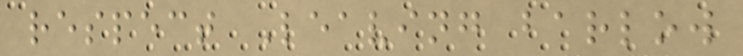respect Leaving barlow
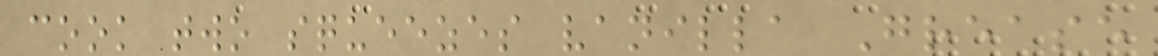cook two squeezes vanilla Grease
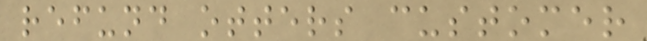refund otters customer
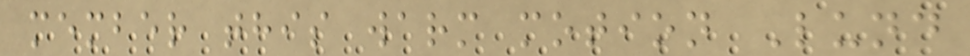member this warm motion Lund
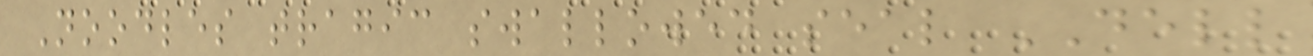Noodles tragic swallowed seal DELL
